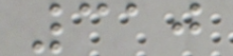310
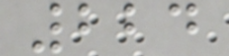224
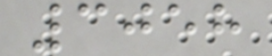3058
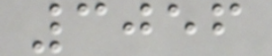3056
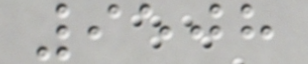9508
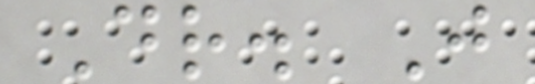Dr. J
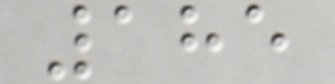185
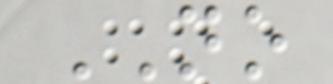NO
